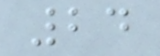24
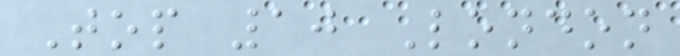Top 10 London
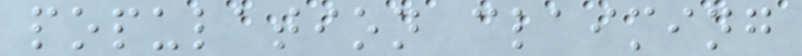population claiming
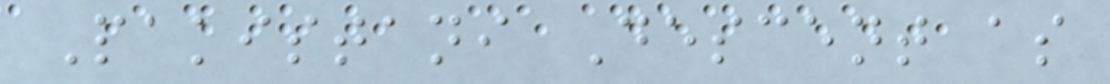Pakistani Descent as
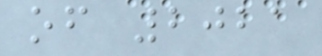of 2021
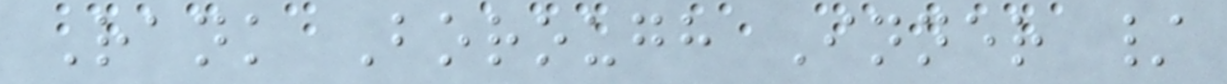Rank Borough Inner /
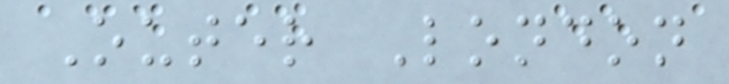Outer London
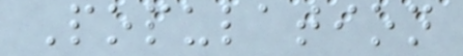Population
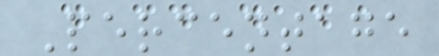Percentage
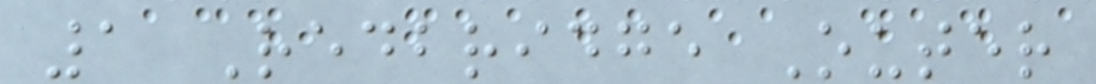1 Redbridge Outer
